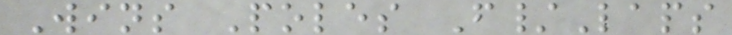Wins Poles F/Laps
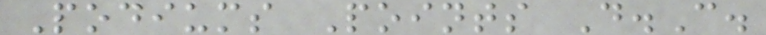Podiums Points D.C.
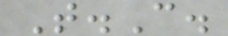T.C.
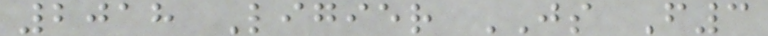2018 Ligier JS F3
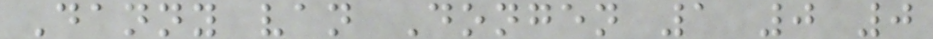Danny van Dongen 1 0 0
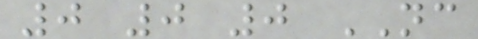0 0 0 NC
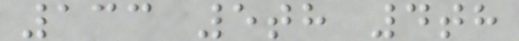133 5th 4th
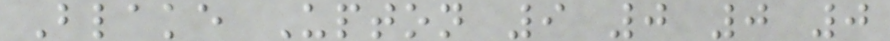Blake Upton 9 0 0 0
